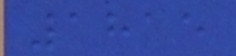1815
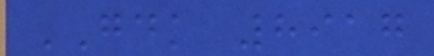GDK 8917
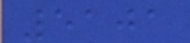5101
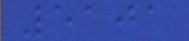5101
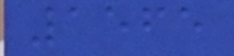1565
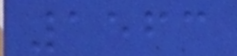1563
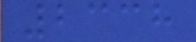2338
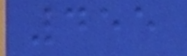455
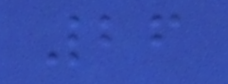26
